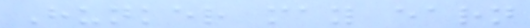Hunker may earn
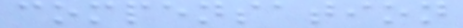compensation
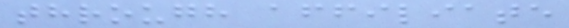through affiliate
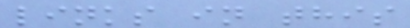links in this
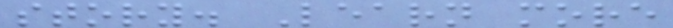story. Learn more
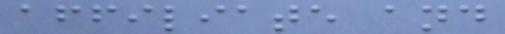affiliate and
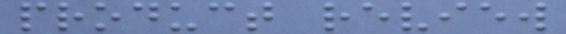product review
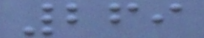269
